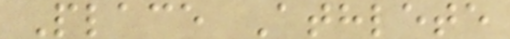Place Athlete
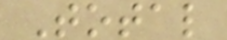Total
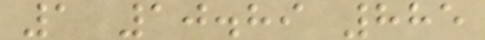1 10.89 885
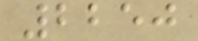2250
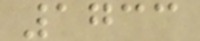1733
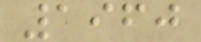1960
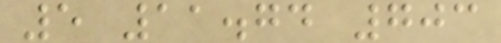5 11.74 703
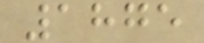1875
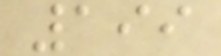199
